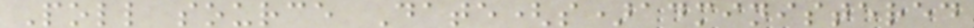Poll source Date(s)administered
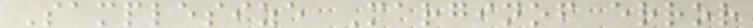Samplesize Marginof error
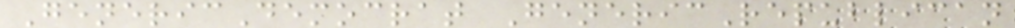GenericDemocrat GenericRepublican
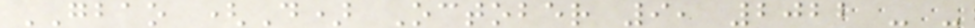GBAO (D) October 9, 2022 - -
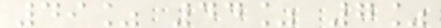49% 44% 7%
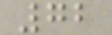72
